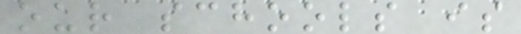our schools is
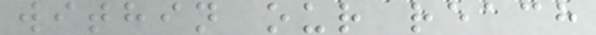within our reach
